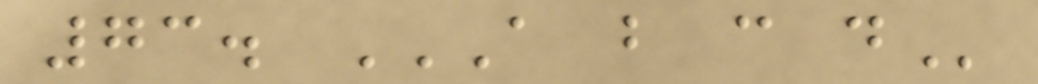73. A B C D
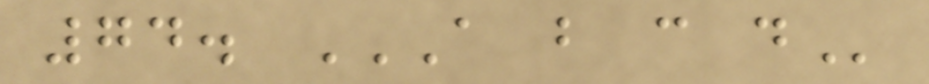74. A B C D
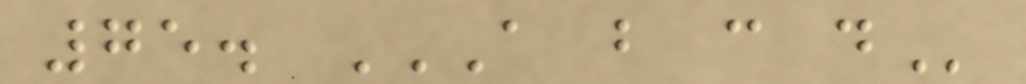75. A B C D
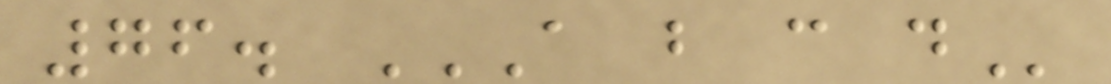76. A B C D
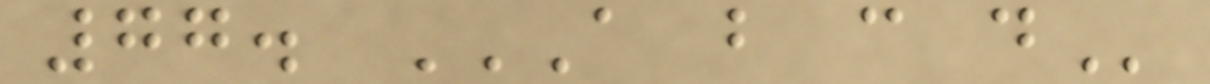77. A B C D
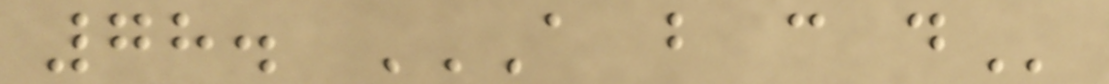78. A B C D
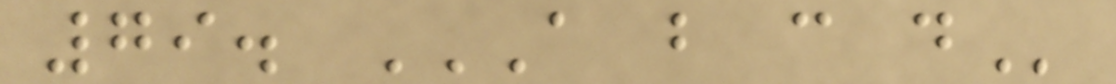79. A B C D
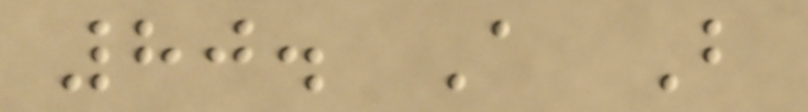80. A B
